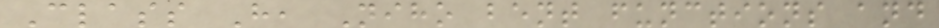Class H, Niho bent functions and
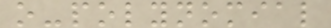o-polynomial
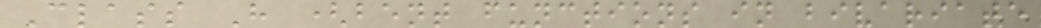Class H (bent functions in bivariate
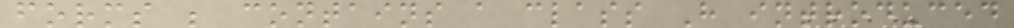forms ; contains a class H introduced
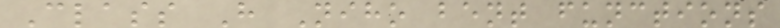Class H Niho bent functions
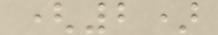(2)
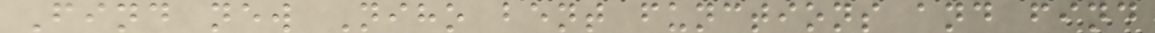Find new Niho bent functions and find
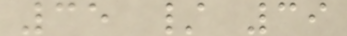35 / 39
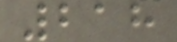218
